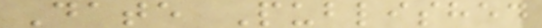Date Published
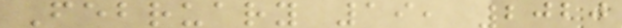February 19, 2020
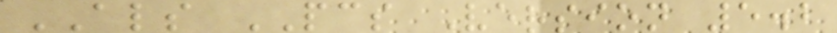ALS PCS Version 5.2
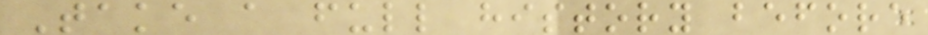Take a full history before
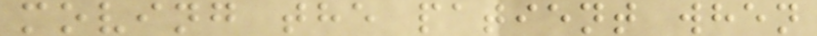moving the patient when
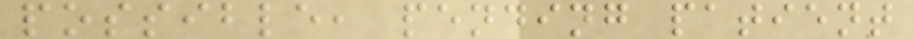possible, pending patient
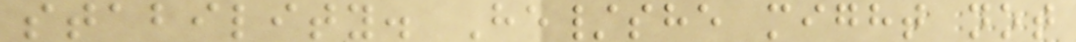stability. He/she might not
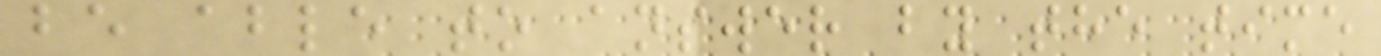be able to answer by the time
